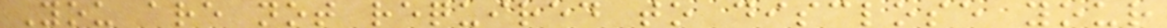You are not required to disclose your
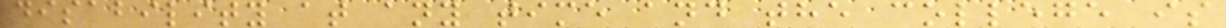disability at any time and the college is
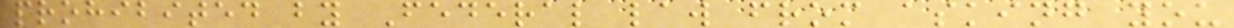prohibited by Federal law from asking you
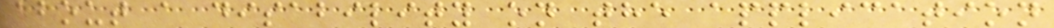about a disability on the application
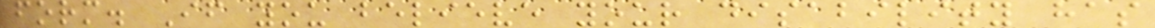form. If you believe your disability has
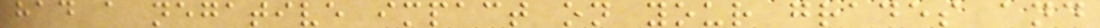had a negative impact on your grades and
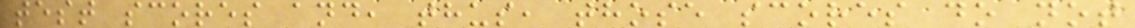test scores and, thus, those scores do not
